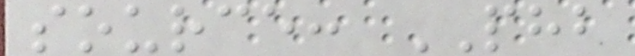source: PHB
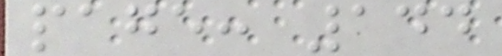page: 144
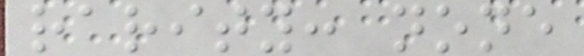rarity: none
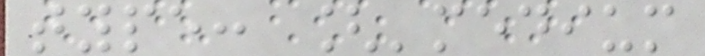type: ['medium
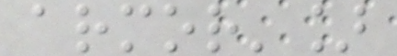armor']
